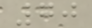70
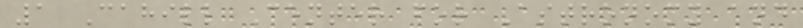1 Cahill Center for Astronomy and
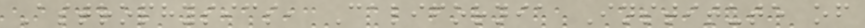Astrophysics, California Institute of
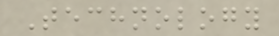Technology
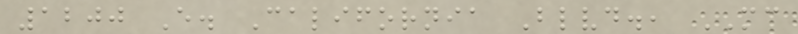1200 E. California Blvd., MC
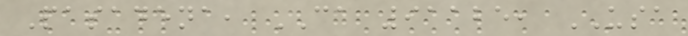Pasadena, CA 91125, USA
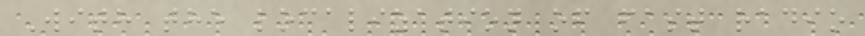With the localization of fast radio
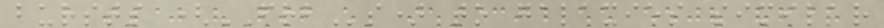bursts (FRBs) to galaxies similar
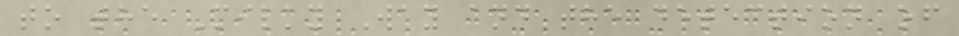to the Milky Way and the detection of
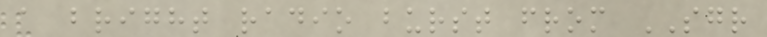a bright radio burst from SGR
